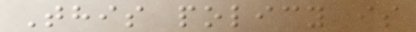This policy is
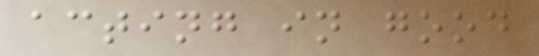acting in good
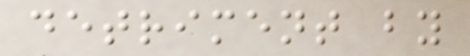detriment by
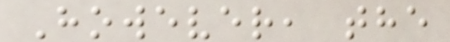However, the
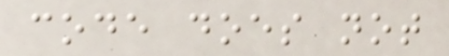code does not
